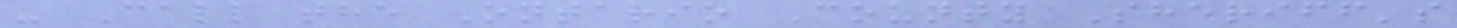- Call the Ontario County Sheriff's
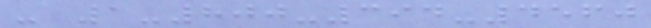- 1-800-394-4560
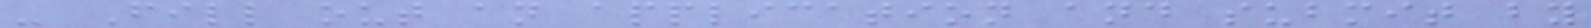- Fill out an application and submit by
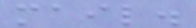mail.
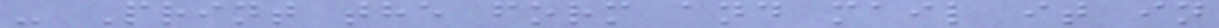- Print the form and mail it in
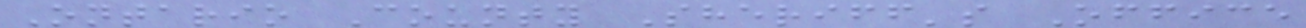Ontario County Sheriff's Office
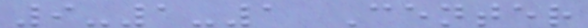9-1-1 Center
